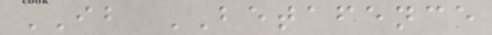IB BETAFENCE
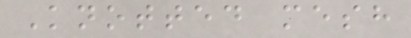Knotted mesh
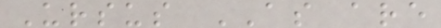Ursus AS are
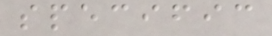specific
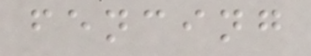fencing
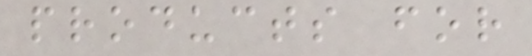products for
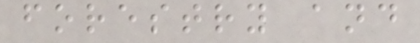forestry and
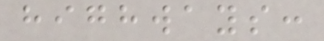highways:
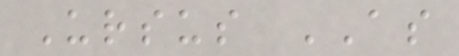Ursus AS
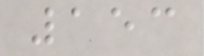153
